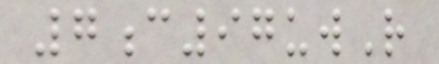7c97uwR
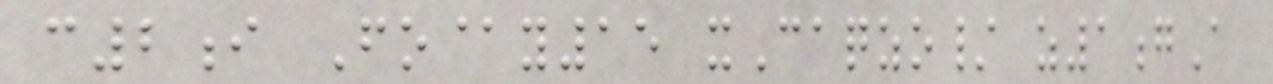c2i Fo@y15 xCaqzo/ z1gA
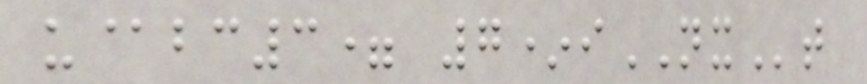u@bc3= 7*iNXt
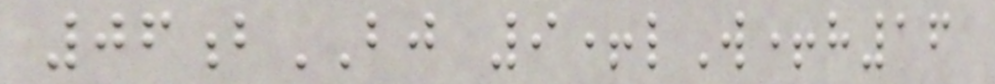06bBJ 9+lW+h16
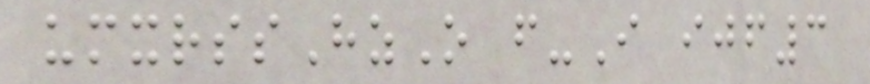umxrssHzO f-I ijf3
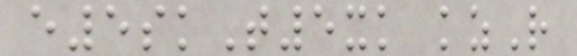e5skT5xk kzR
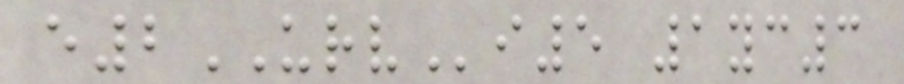e2URVi5 1yc3
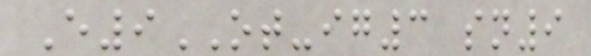E9OT-ig3 sn9
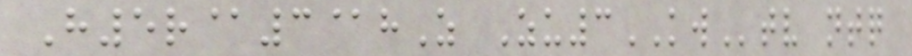H5r@3@hZ Zu3KWtv ntq
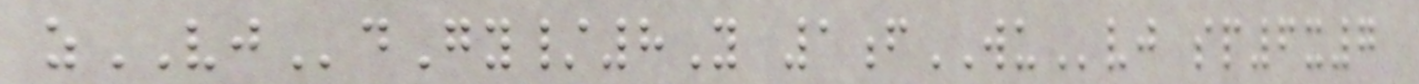zVJdGy/8Y 1fWUvj sp6x7
